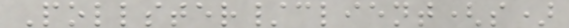Pollster/client(s)
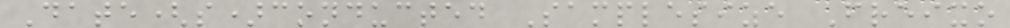Date(s)conducted Samplesize Freixo
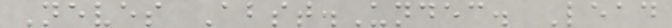Neves Abst.Undec. Lead
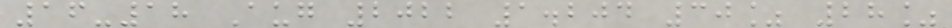16-18 Aug 2022 1.204 30% 28%
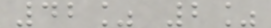42% 2%
